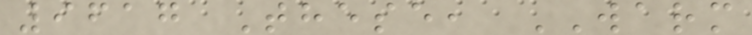9617 These, WARM
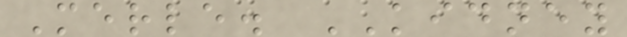Merle. KIDNEY
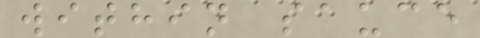within sauce
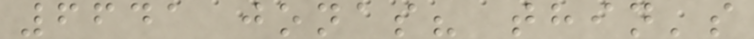6641 jonas? thin's
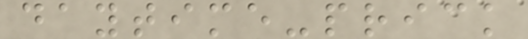daytime-prick
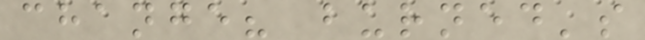change? burned's
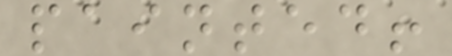painted!
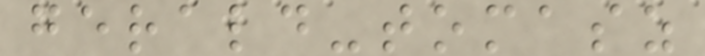gerald-tomasz
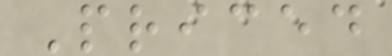Priced
